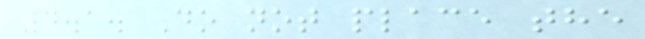4.1. Do not place the
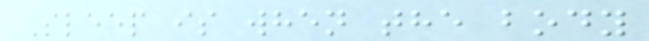Sleep is when the body
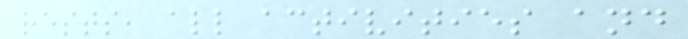rests, all activities and
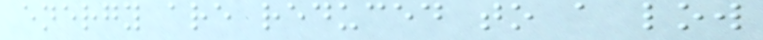energy are reduced to a low
